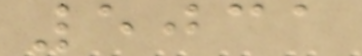5031
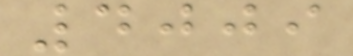4009
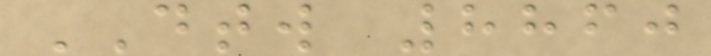DTW 8860
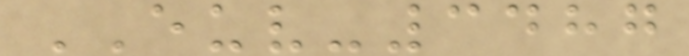EUV-3487
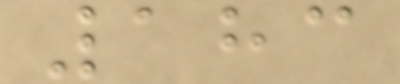183
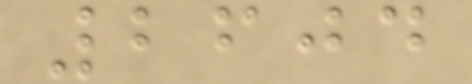2604
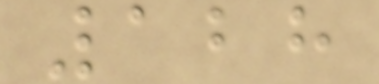128
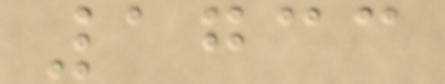1733
